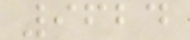9624
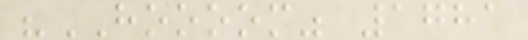"HOOOOM" 1781
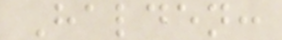Halden:
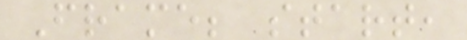Frame; start,
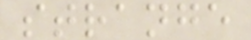strange
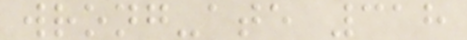wrong-ate 318
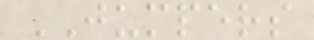JUMPERS
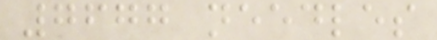7677 needles
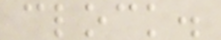clock.
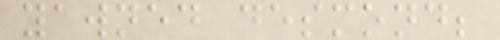yawned desmond;
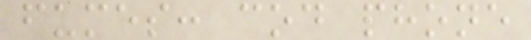fumes: cod phone
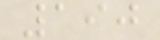190
